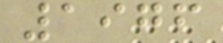1976
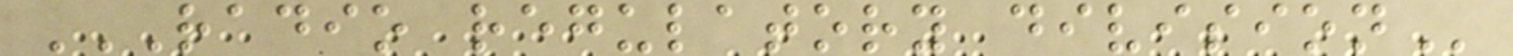RADIO REGULATORY DIVISION
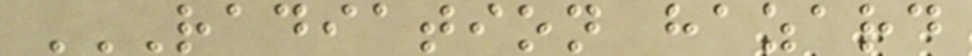RADIATION HAZARD
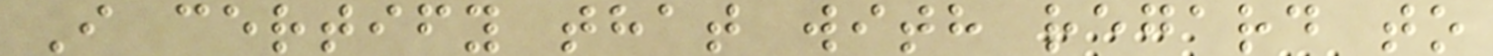I certify that with regard to
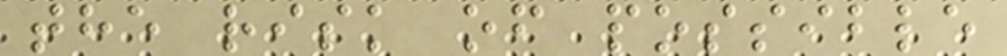the risk of possible
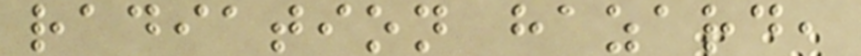radiation hazard,
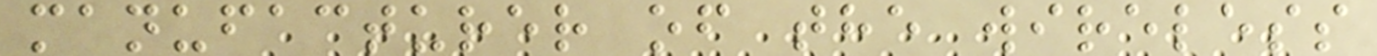manufacturer of the wireless
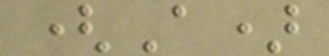(A)
